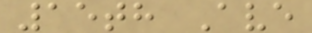15th Ave
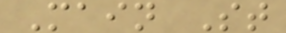Main St
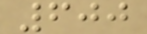600
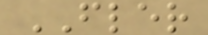FLER
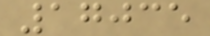17035
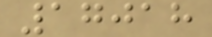17018
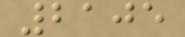2105
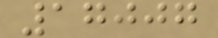17007
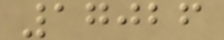17026
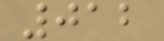012
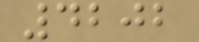4202
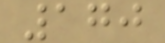170
